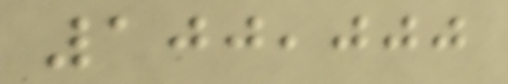100,000
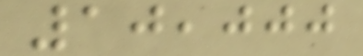10,000
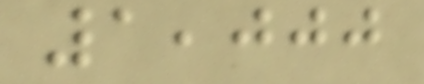1,000
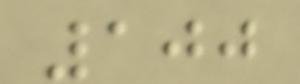100
